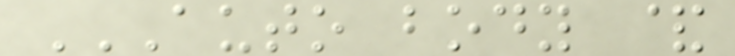AUTO BODY &
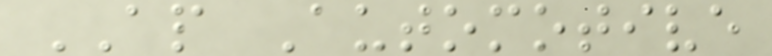AP Automotive
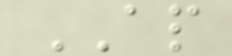AP
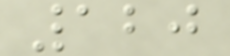120
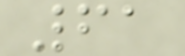61
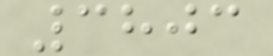3803
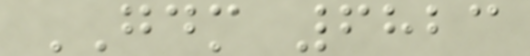GDM 6823
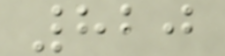820
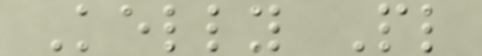Kelly Pl
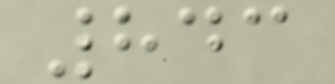843
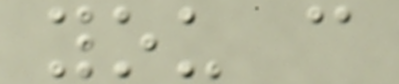you c
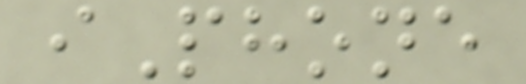iPhone
